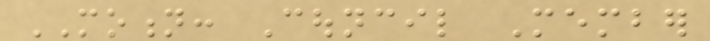MOTION: Council Member
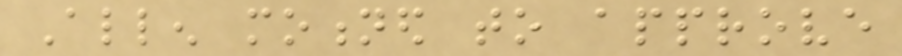Allen motioned to approve
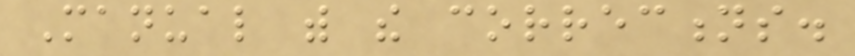Manual with the corrections.
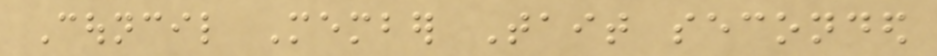Council Member Tait seconded
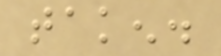taken.
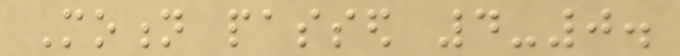Motion passed 4-0.
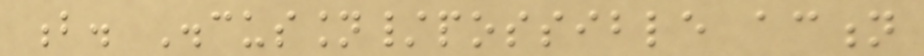b. Discussion/possible action
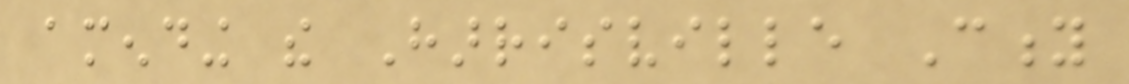amending the Harrisville City
